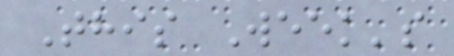This Week's
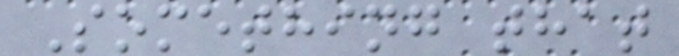Something that
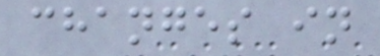changes in
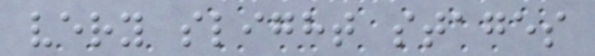very slight stages
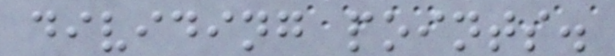dividing points.
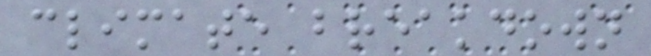climate breakdown
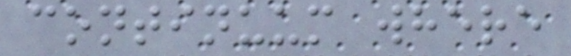continuum where
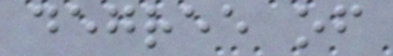degree of
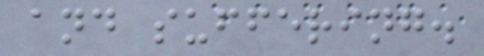and suffering.
